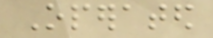Operated
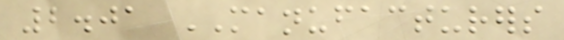2.01 MANUFACTURERS
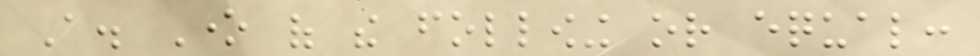A. One of the following or equal:
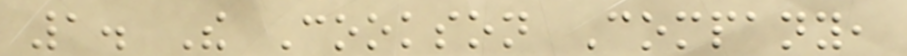1. The Cookson Company,
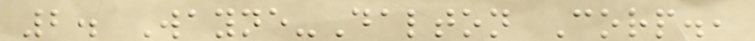2. Wayne-Dalton Corp.,
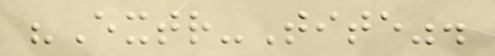"Extr-Tite".
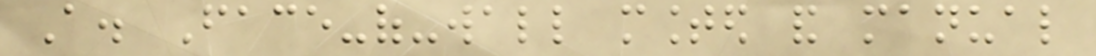A. Face-of-wall mounted and manual
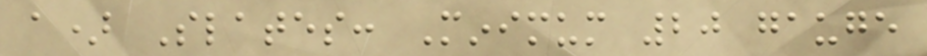a) Slates: Minimum 20 gauge
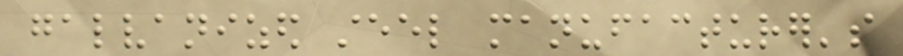galvanized steel manufacturer's
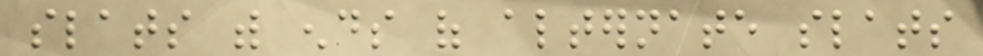slats with ends of alternate slats
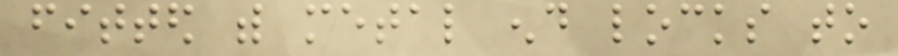fitted with metal end locks to
